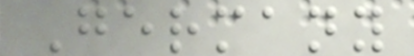Germany
